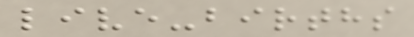live-births
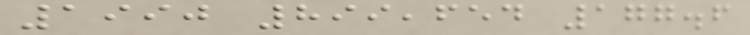1990 899,654 177.6
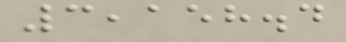3,158.4
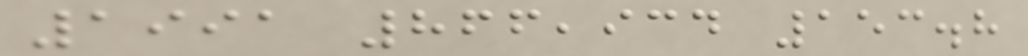1991 866,934 153.8
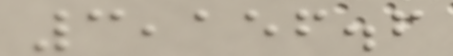3,156.6
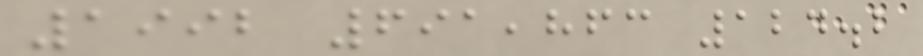1992 691,863 124.2
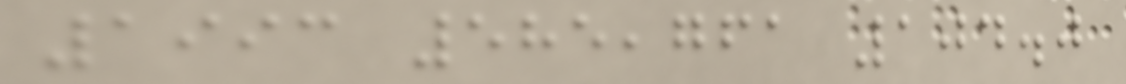1993 585,761 104.0
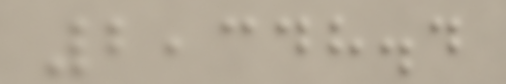2,348.4
